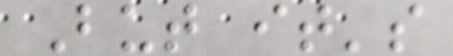But it's
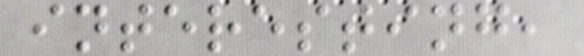interesting,
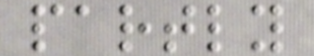partly
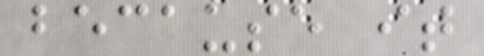because it
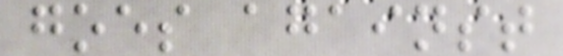goes against
